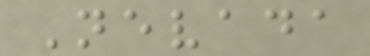Nevada
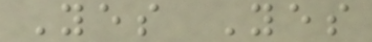Yes Yes
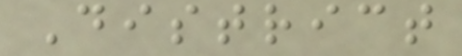District
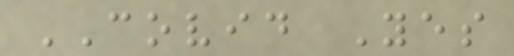COVID Yes
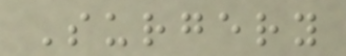Surgery
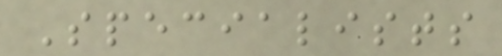Specialists
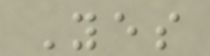Yes
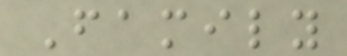Family
